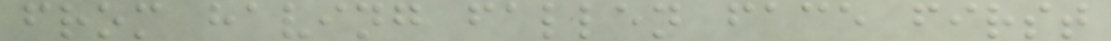from having fallen face first
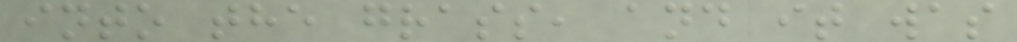into the grass, and it was
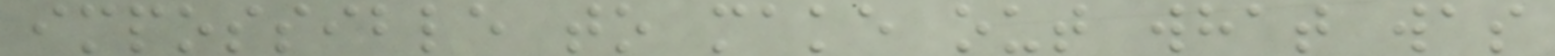impossible to make out what was
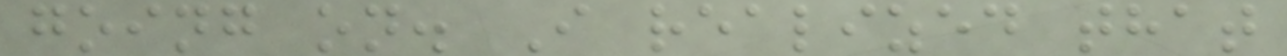going on. I realized that
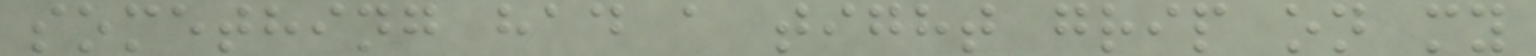something had a tight grip on my
